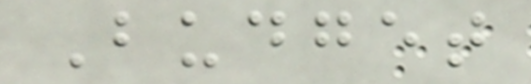Budget
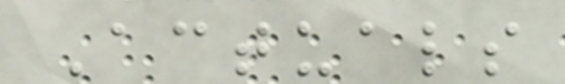Actuals
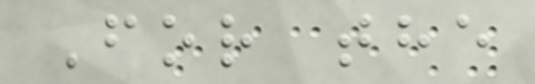For the
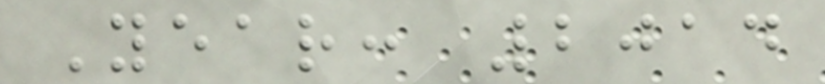Year: 2014
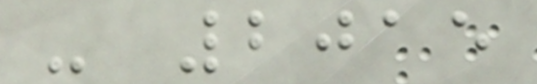- 2015
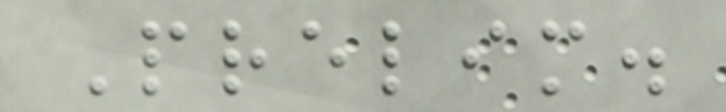Prelim.
